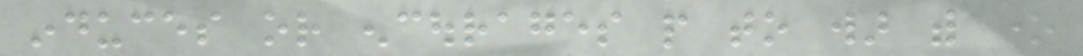induces or encourages people to war with one
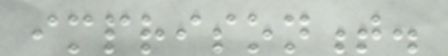imprisonment.
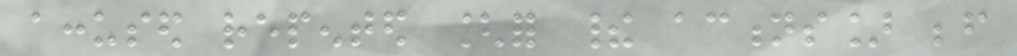accused repented [for their actions] before
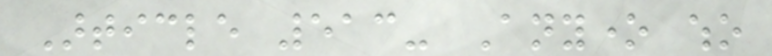Article 513- Anyone who
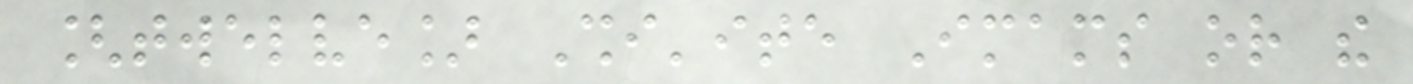[twelve] Shi'ite Imams or the
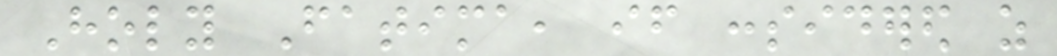Holy Fatima, if considered as
